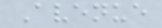Avenue
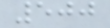500
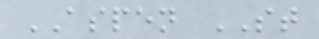ASPEN ST
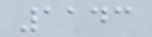1143
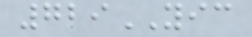729YIC
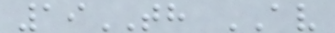19TH AV
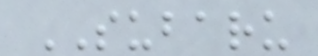SUBARU
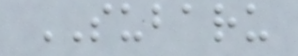SUBARU
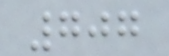707
